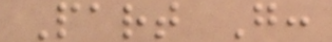Part G:
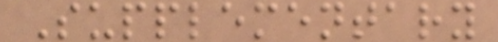Supplementary
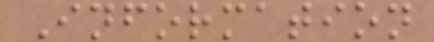Information
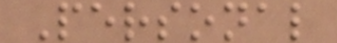Personal
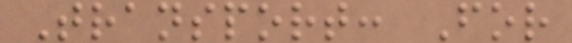Transport: For
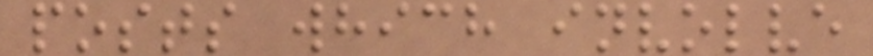posts which involve
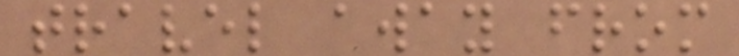travel away from
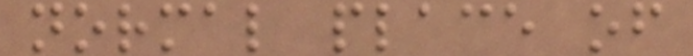normal place of
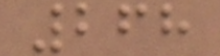268
